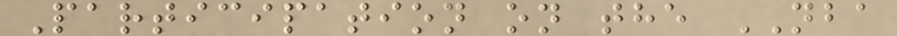Participation on the NBA
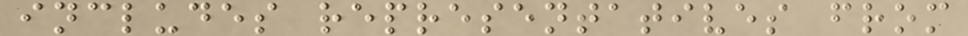includes representatives from
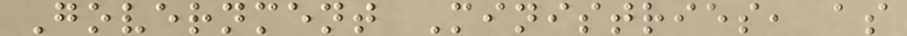Government Ministries, as
